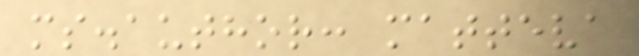ms.author: matteva
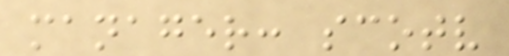manager: scotv
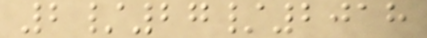2/27/2018
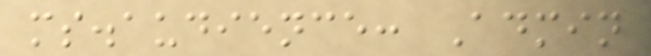ms.audience: Admin
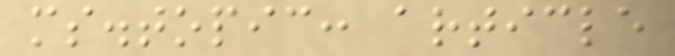ms.topic: article
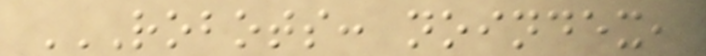ROBOTS: NOINDEX,
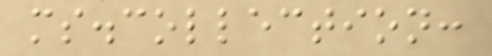ms.collection:
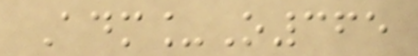Adm_O365
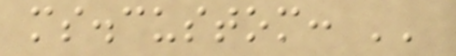ms.custom: ''
